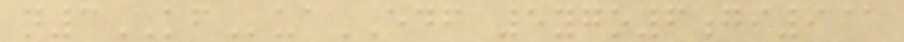n3KFuaEDF 5ygo6gi9@
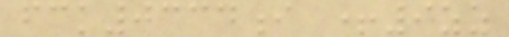fck0334i +9zz
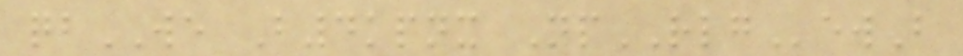qbWE B4kpnx NpRLGewB
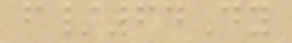f/64Dy
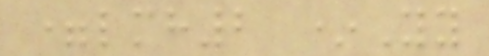=lmh2 *Yy
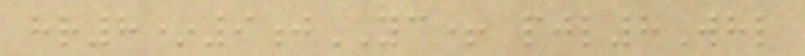hr8*9jYC+ pjl8Whl
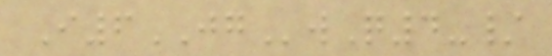I6JGwQ4-/
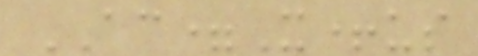AC=X+us
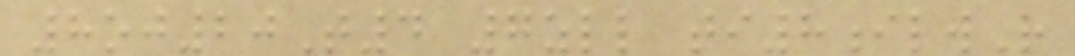8oj20T4 7zll ti8ilwR
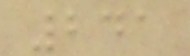241
